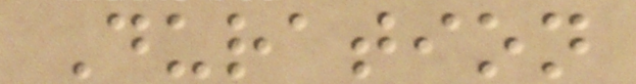Duration
